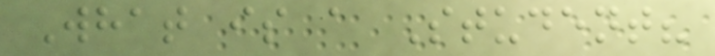What is a Student?
